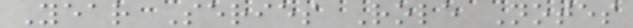Year Series Role Notes
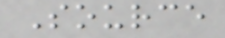Source
